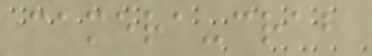camera-crab
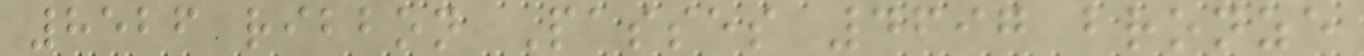8526 ribbon Passes 4697 bronze
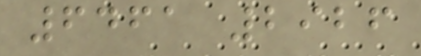6461 2926
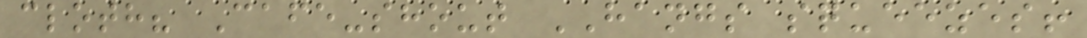cloth? Cafe-shout HANGS squeezes!
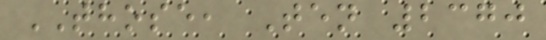THOSE, Ten 2370
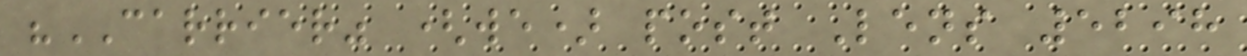"CARRIER" (we) post Lens 5298
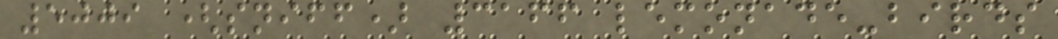5009 (sniff) 3166 lemonade-birds
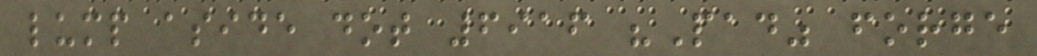lump aside dot 6916 "Pad" forge
